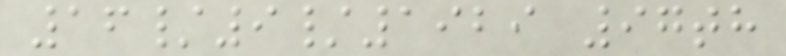16/9/1929 97th
